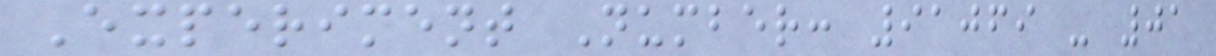Experiment Number: 91069 - 01
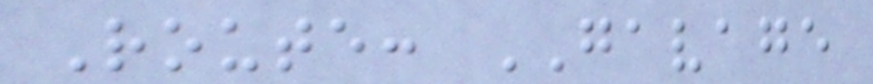Route: GAVAGE
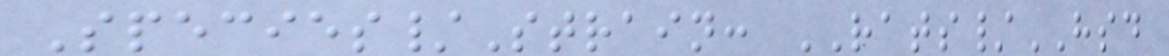Species/Strain: RATS/HSD
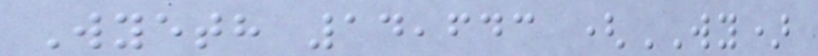Wyeth 14,643 (WY)
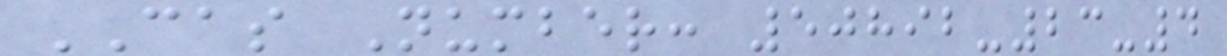CAS Number: 50892-23-4
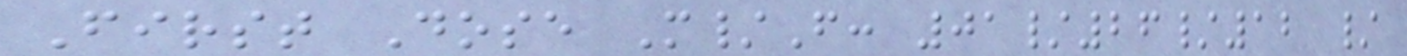First Dose M/F: 01/26/12 /
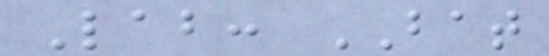Lab: BAT
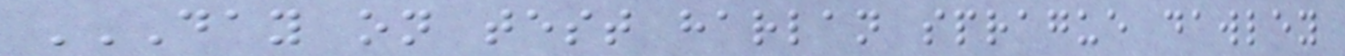DAY ON TEST HARLAN SPRAGUE DAWLEY
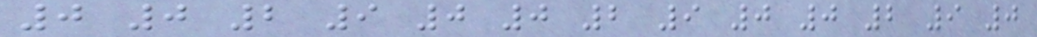0 0 2 9 0 0 2 9 0 0 2 9 0
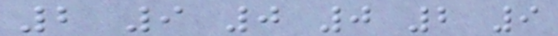2 9 0 0 2 9
